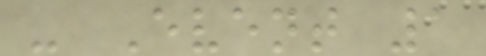- Event 1
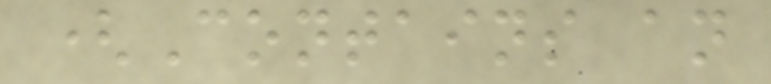(Contains an
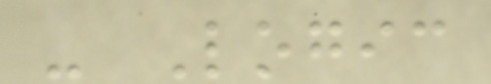- Logic
